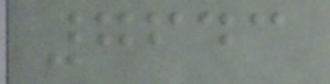7643
